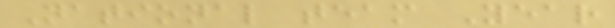National team Year
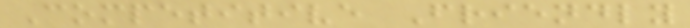Competitive Friendly
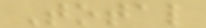Total
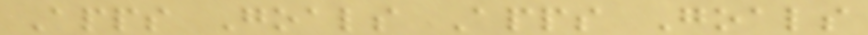Apps Goals Apps Goals
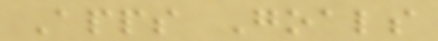Apps Goals
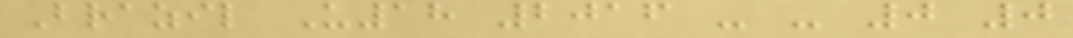Brazil U18 2016 - - 0 0
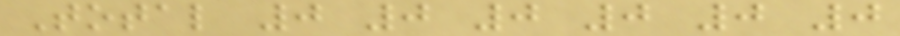Total 0 0 0 0 0 0
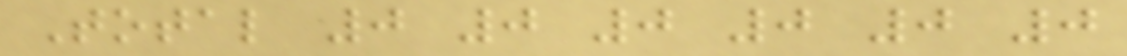Total 0 0 0 0 0 0
